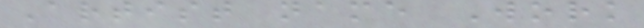Artist name Work
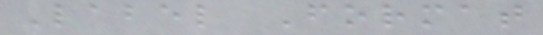Label Format
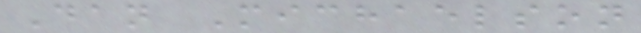Dan Michaelson
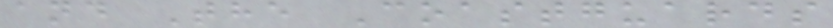and The Coastguards
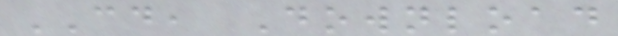CD, Download
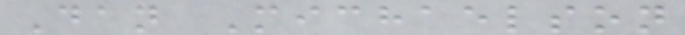Dan Michaelson
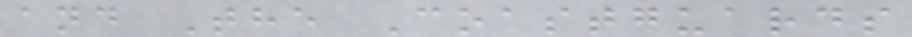and The Coastguards
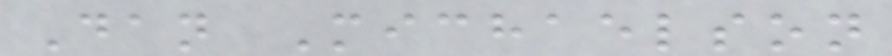Dan Michaelson
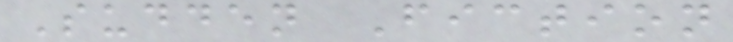Sudden Fiction
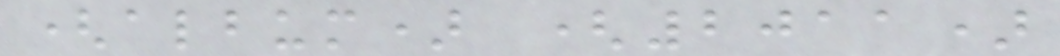(album) (2011)
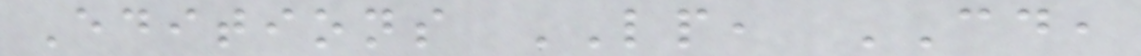Editions LP, CD,
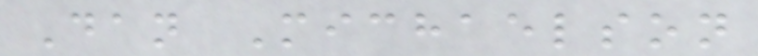Dan Michaelson
